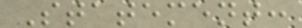Statement:
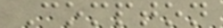Compton
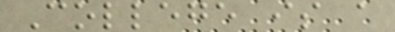College is a
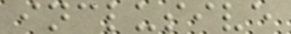inclusive
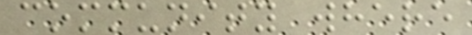community where
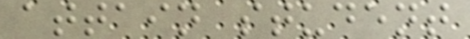attain student
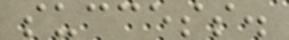success.
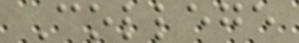College
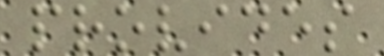provides
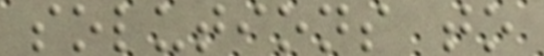solutions to
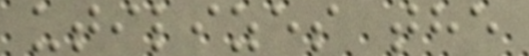utilizes the
